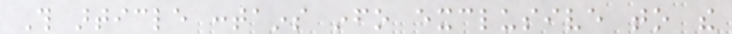This article contains info exclusive to the
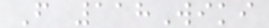From 118Wiki
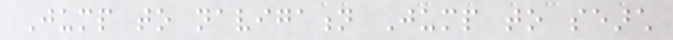Jump to navigation Jump to search
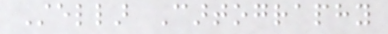Stellar Cartography
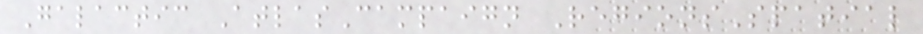Galactic AtlasCampaign RegionsSpatial
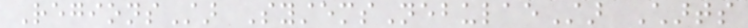RegionsStar SystemsNebulaeStar Charts
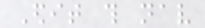Edit this nav
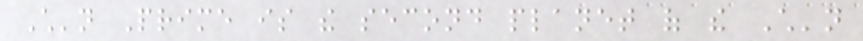Ch'n Prime is the second planet of the Ch'n
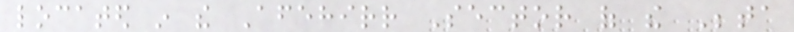located in the Afehirr Sector of the Beta
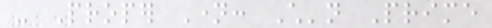- Proper Name: Ch'n Prime
